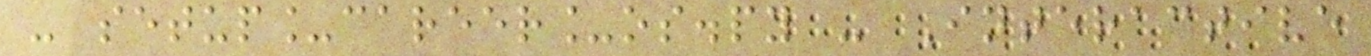- setup_career_os.py - Interactive
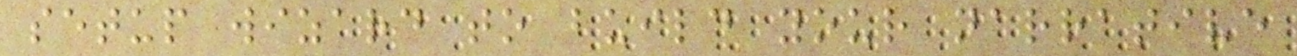setup wizard to build your narrative
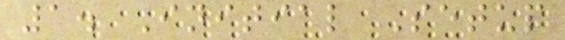1. Initial Setup
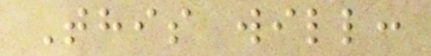This will:
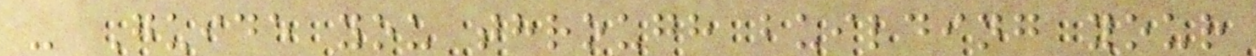- Guide you through building your
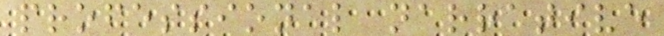professional narrative
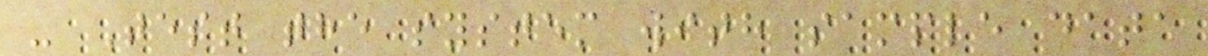- Test the system with sample data
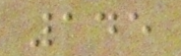145
